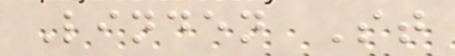Linden St
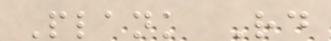Plank Rd
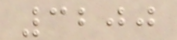3200
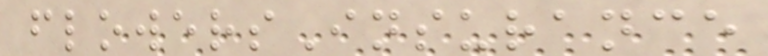flowersInsurance
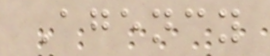Agency
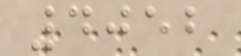4052
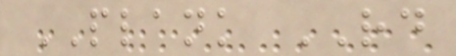PLANK RD
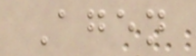Agen
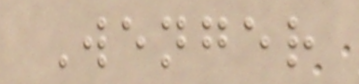Wenger
